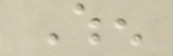When
